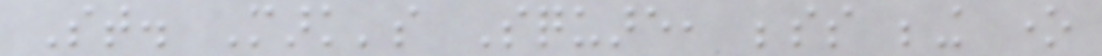St. Mark's Square, besides being one
